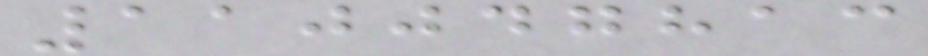110047813
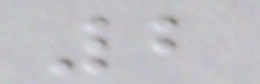2
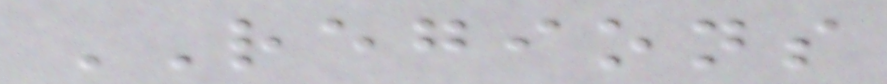REGIONS
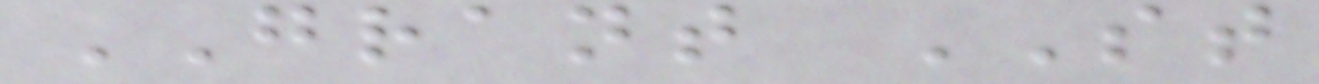GRANT ST
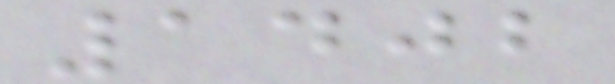1402
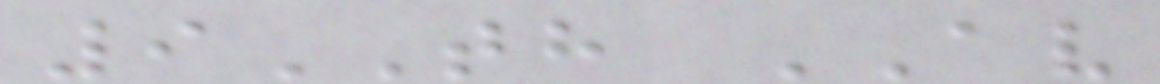9TH AV
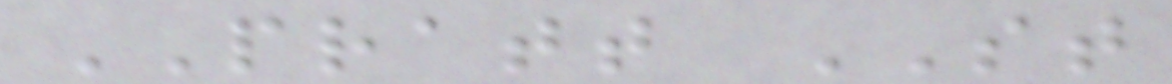PRATT ST
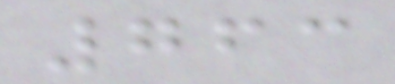763
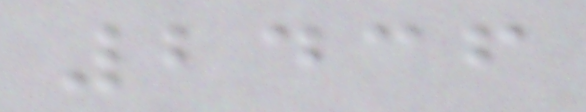2436
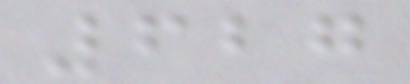627
